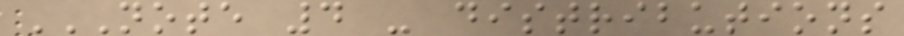NOTE 4 - DISTRIBUTIONS
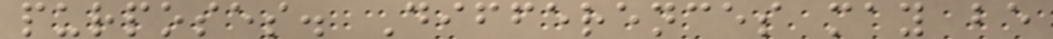purposes. Differences may be
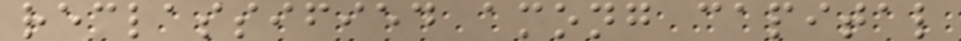reclassified among capital
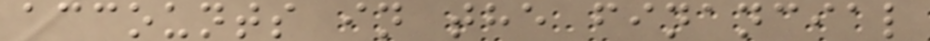accounts in the financial
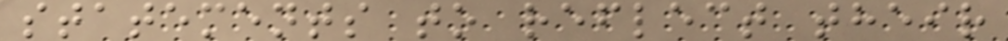statements to reflect their
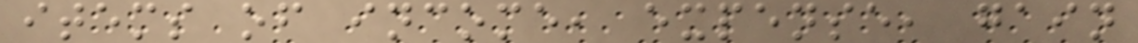items of income, expense, gain
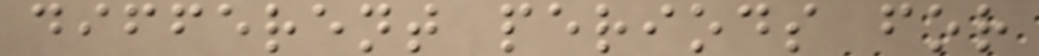different periods for
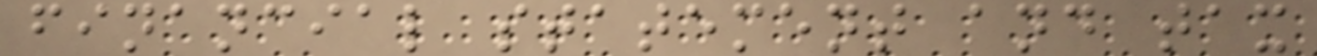financial statement and tax
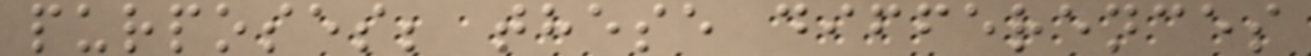purposes; these differences
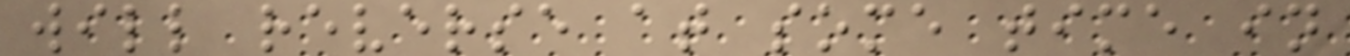will reverse at some time in
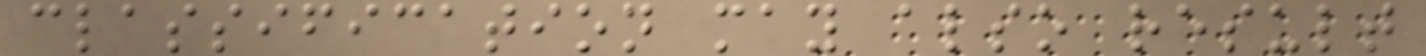classification may also result
